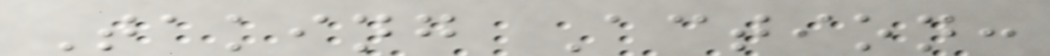Taking Action:
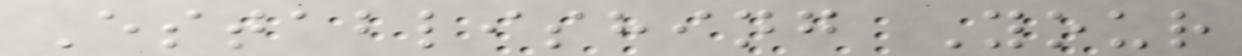Establishing Your
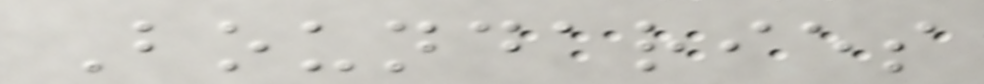Boundaries
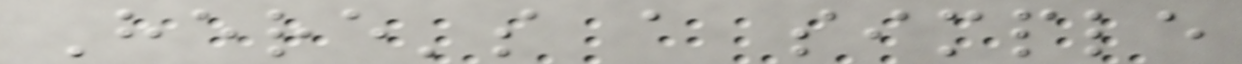Here's a simple
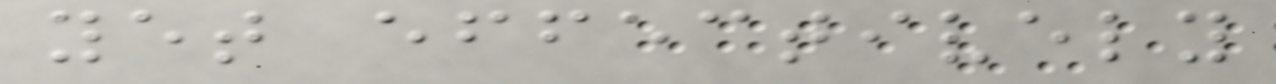yet effectively
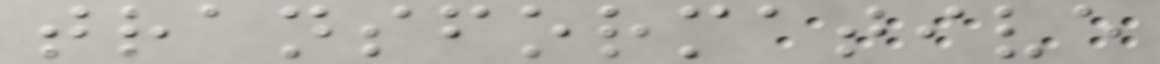transformative
